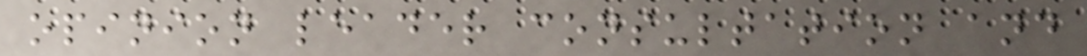opinion leader consultation and
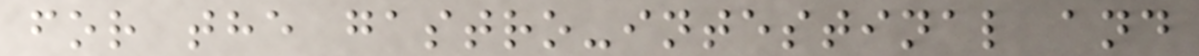for the gastro-intestinal and
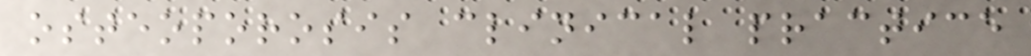osteoporosis clinical practice
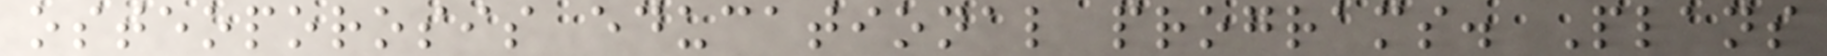osteoporosis educational programs. Plans
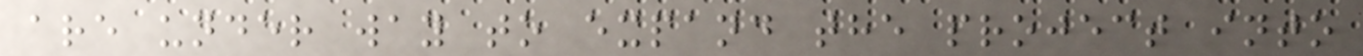are under way to expand the project into
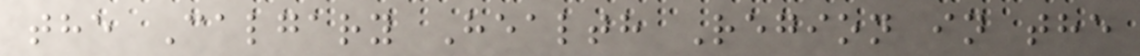the Calgary Health Region in the
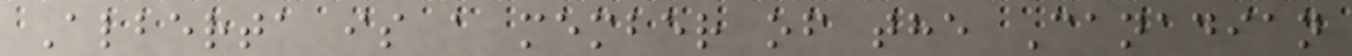Alberta is a member of the Canadian
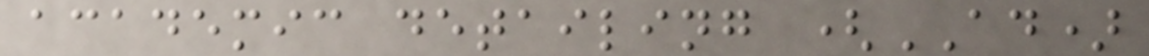academic detailing (AD)
